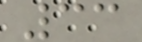33
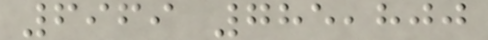6969 785,800
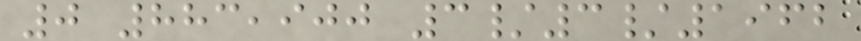0 883,900 3/3/1962
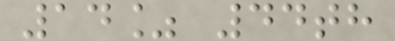14% 44th
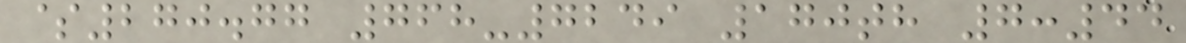$270.77 768-7249 170th 7:44
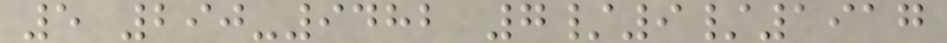5 290-9482 7/9/1917
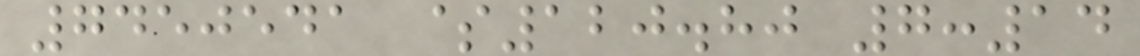7450541 $120.80 7:14
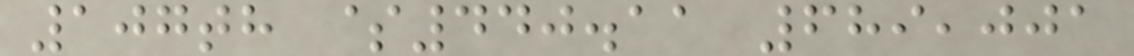107th $440.11 689,001
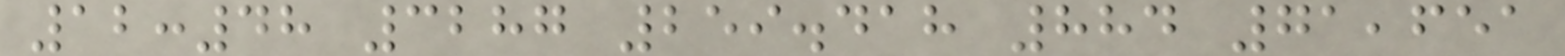12:48 3287 259.418 884 71,651
